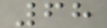68
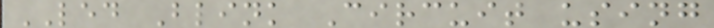LED Blink Circuit using
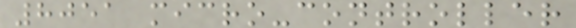8051 micro-controller
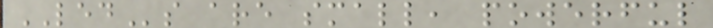LEDs are small, powerful
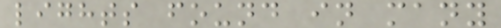lights found in many
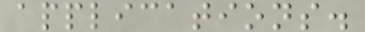applications.
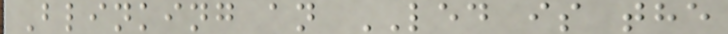Blinking an LED is the
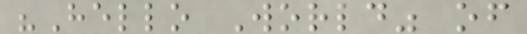"Hello World" of
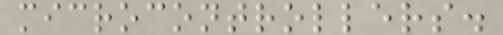microcontrollers.
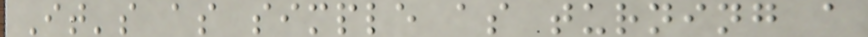It's as simple as turning a
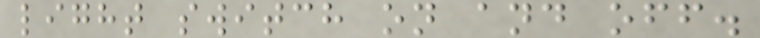light switch on and off.
